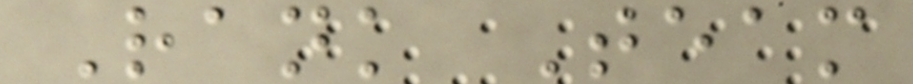Rank Team
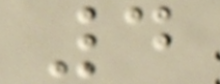4
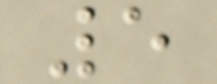5
